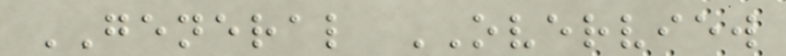GENERAL OVERVIEW
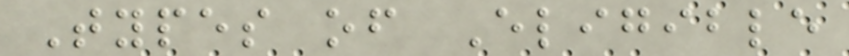Types of Eligible
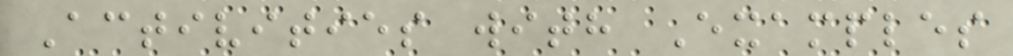Activities with Examples
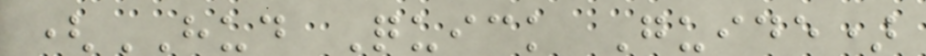(HUD Quick Guide)
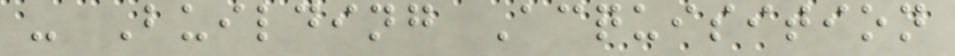- Building Acquisition
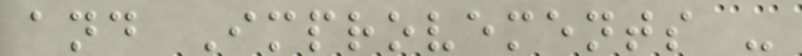and Improvements -
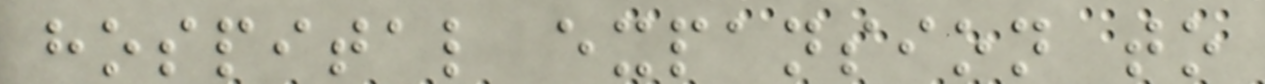hospital expansion to
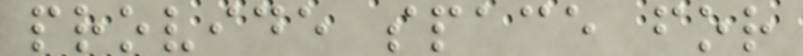provide space for
